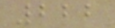222
